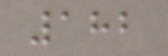182
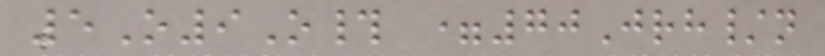5O9O# =70Jrh/n
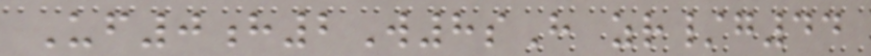Uf0h2W8sH zr/g44
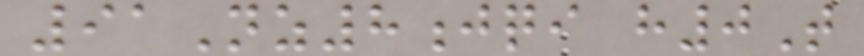91Nz8jqi h0T
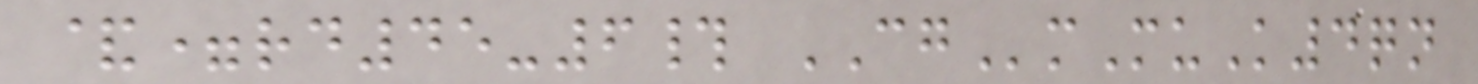&=rd45-6# CGmMuK4qn
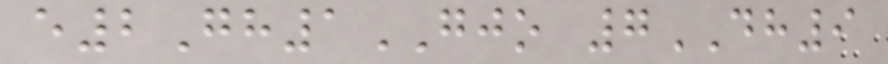e2Gh1GJO 7DH9
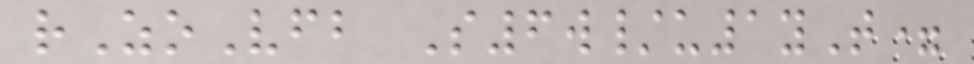rZoVfb S6w/u1yT=
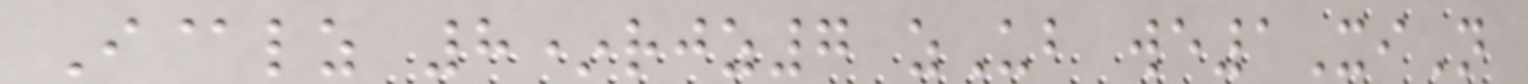I@lz 8*rjz7 zUb we1XiN
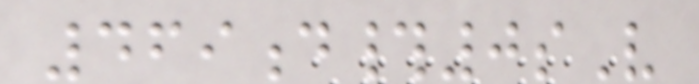469d#0sV
